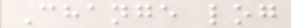Change log
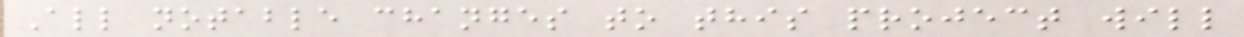All notable changes to this project will
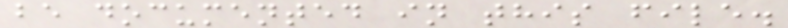be documented in this file.
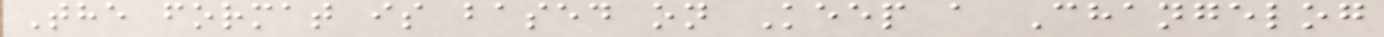The format is based on Keep a Changelog
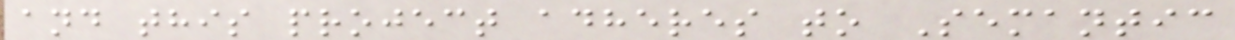and this project adheres to Semantic
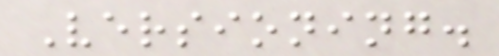Versioning.
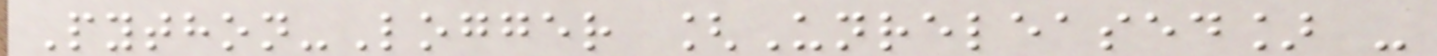Python-Logger [Unreleased] -
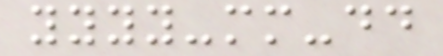yyyy-mm-dd
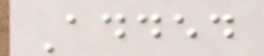Added
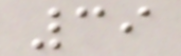39
